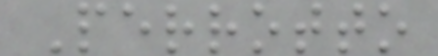Perrotto
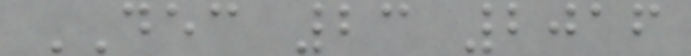DEC 23 2016
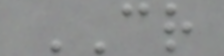CR
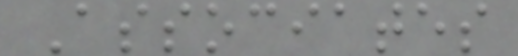Associates
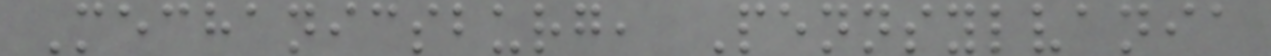Mechanicsburg, Pennsylvania
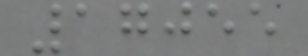17055
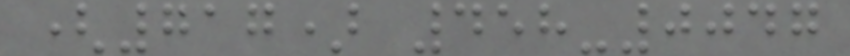(717) 458-0047
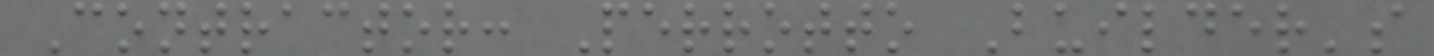Contractor: Perrotto Builder's
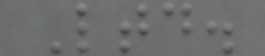Ltd.
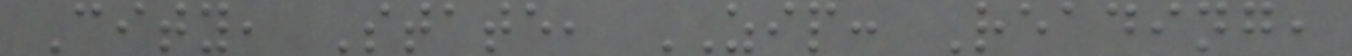City, State, ZIP: Reading,
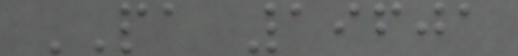PA 19601
